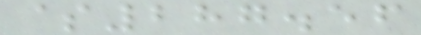$287.56
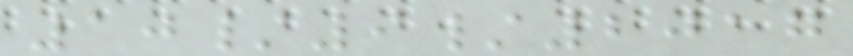10/9/2017
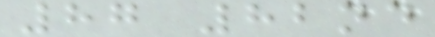87 82nd
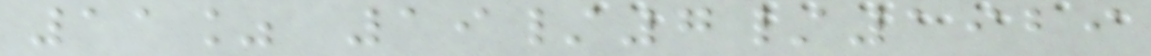11% 19/7/1929
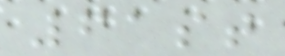61st
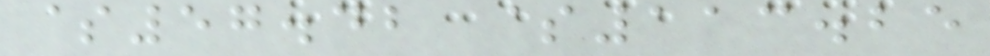$57.42 $113.25
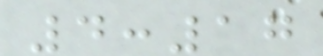4:17
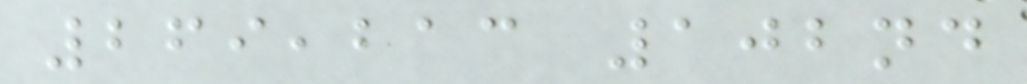269,213 102nd
